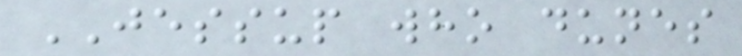JESSUP who dunes
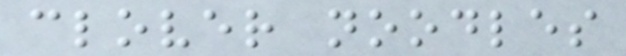clover noodles
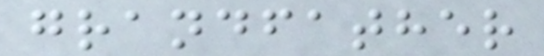grandfather
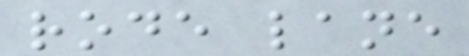rode lane
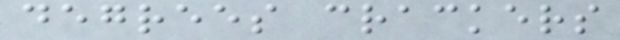degrees crackers
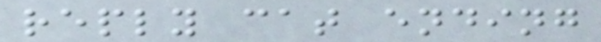reply cat ending
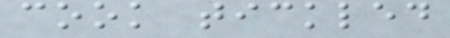cook tickled
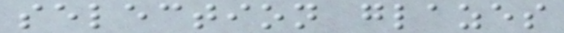selection glazes
